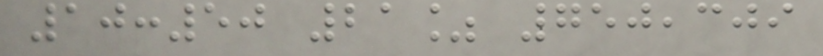10:50 21% 750,309
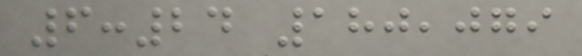6:24 180,079
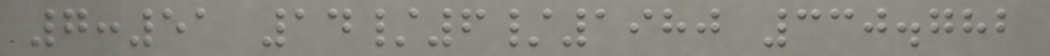7:51 14/6/1980 330.782
